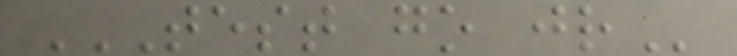TEST GO JR
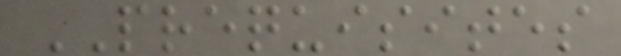PREQUISITES
